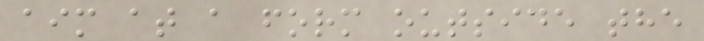aim at a form outside the
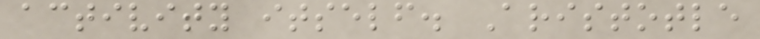activity itself. Aristotle
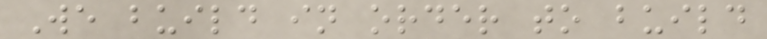We build in order to build
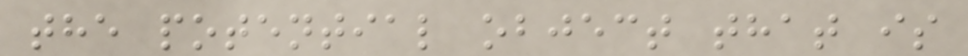the potential object that is
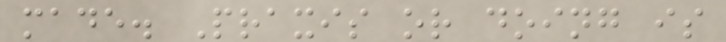made. Praxis or doing is
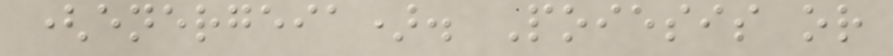(energeia). Poiesis or
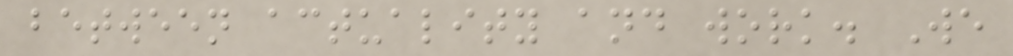between actuality and work. We
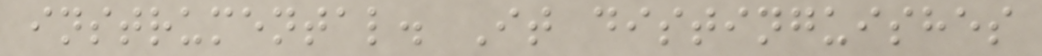instrumental. It distinguishes
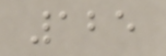125
